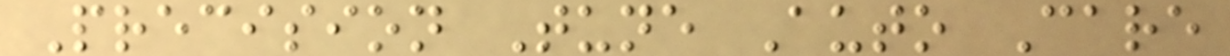Precision Tune Auto Care
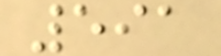591
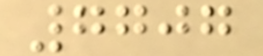7707
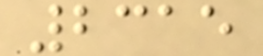2315
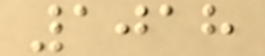1018
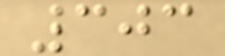303
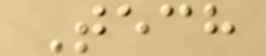Tech
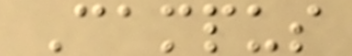Campus
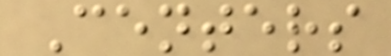Centers
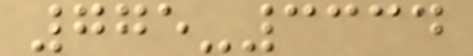775-3334
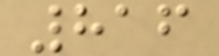816
